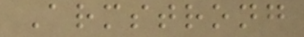Armstrong
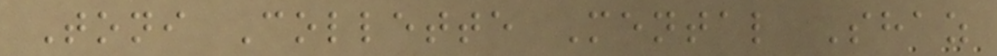Toni Collette Mental Shaz
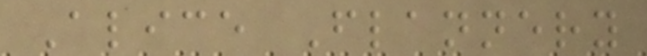Alice Flannery
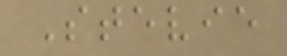Stevie
